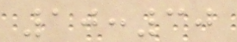10:30
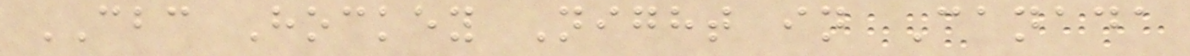CBC Hockey Night in Canada
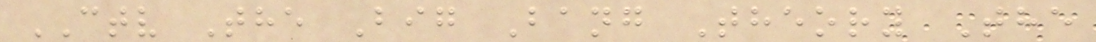CTV The Big Bang Theory The
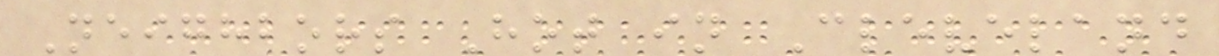Neighbors Hot in Cleveland
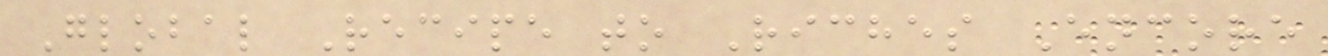Global Recipe to Riches Encore
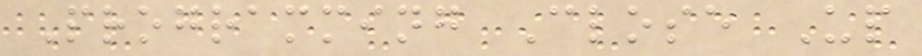Programming Close Up
